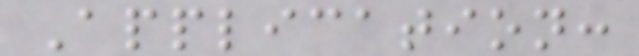Application:
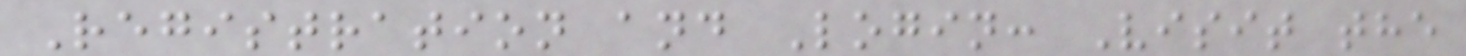Registration and Login: Visit the
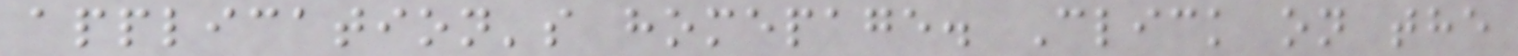application's homepage. Click on the
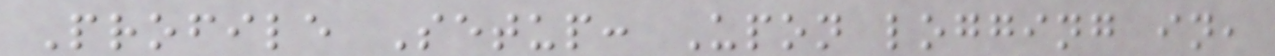Profile Setup: Upon logging in,
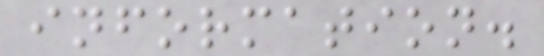information.
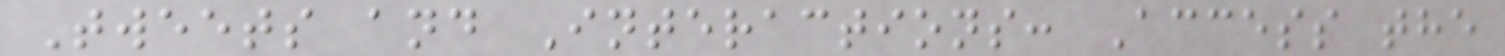Tweets and Interactions: Access the
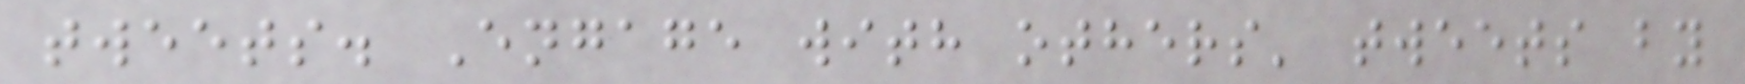tweets. Engage with others' tweets by
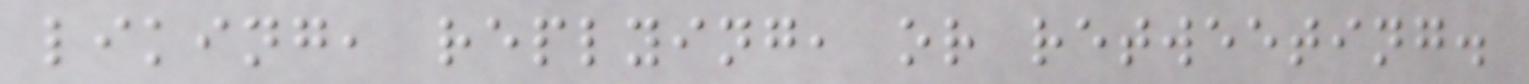liking, replying, or retweeting.
